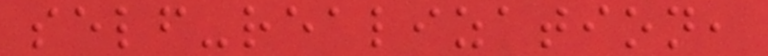self-realization,
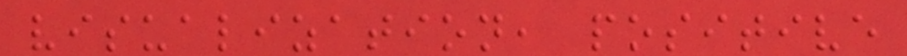visualization, positive
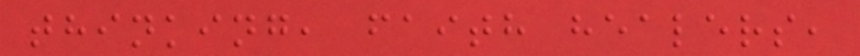thinking, faith healers,
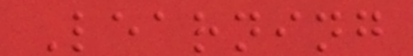Learning
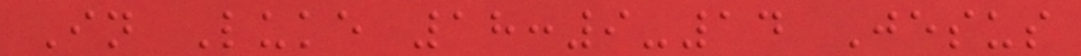In Luke 18:9-14 Jesus
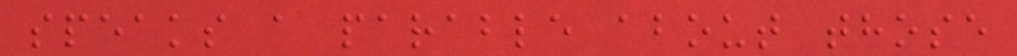speaks a parable about those
